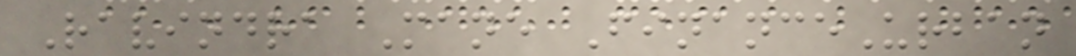Ravindra Mane FinanceUrban
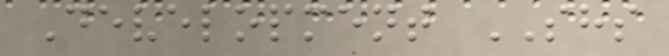Development SHS
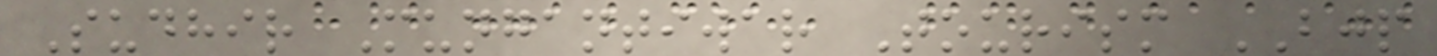Sudhir Mungantiwar Tourism BJP
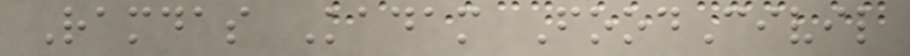Ramdas Kadam FoodCivil
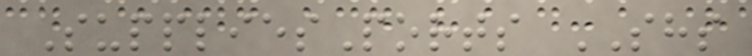SuppliesPorts SHS
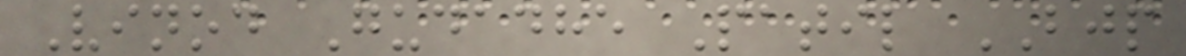Vinod Gudadhe Patil BJP
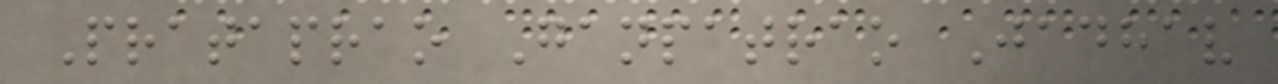Prataprao Ganpatrao Jadhav
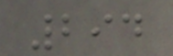294
